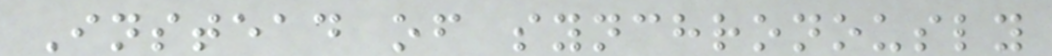Instead of synchronously
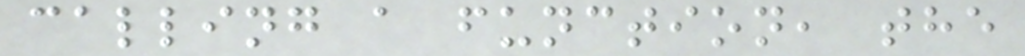calling a function, the
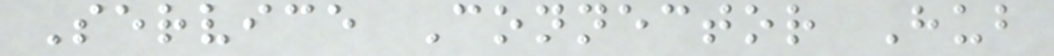Service Connector Hub
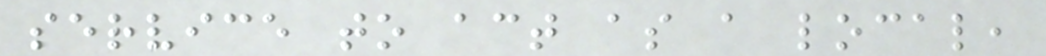service to act as a local,
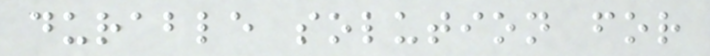durable solution for
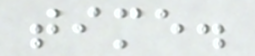time.
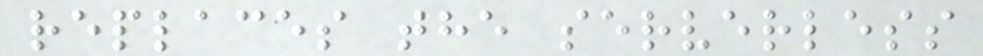replaces the serverless
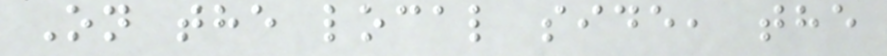On the local side, the
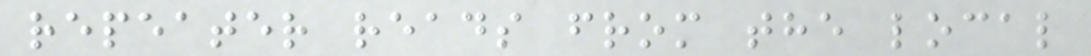repeater reads from the local
